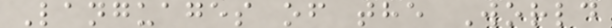Languages of the World
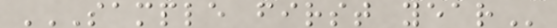SAMPLE FIRST YEAR
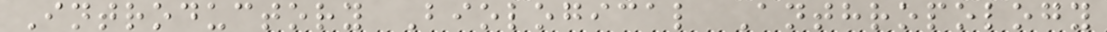Introductory Biological Anthropology
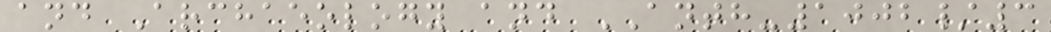and Archaeology and ANTH-1002/3
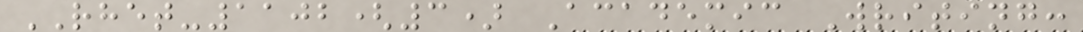RHET-1102(3) Academic Writing:
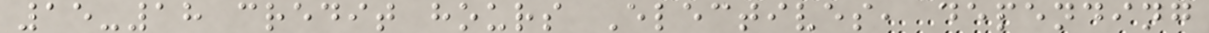15-18 credit hours Electives, depending
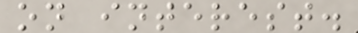on interest.
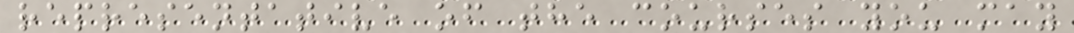representative of the courses you may
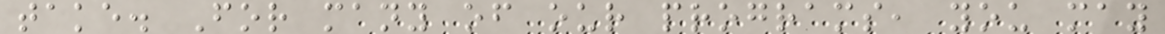take. For many of our programs, you may
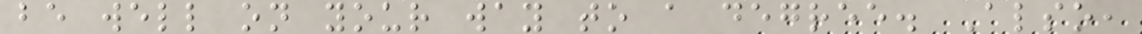be well on your way to a degree. Also,
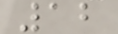12
